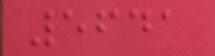5641
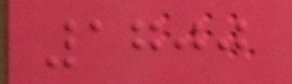1700
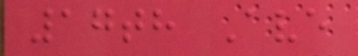17th Ave
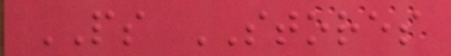PS STORES
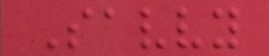Savvy
